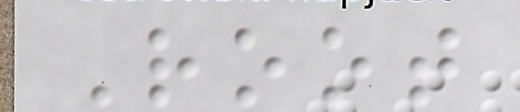Root
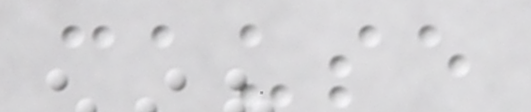cause
